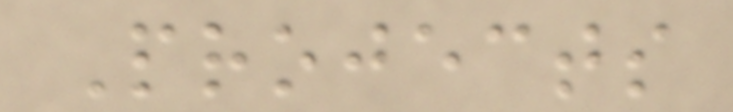Projects
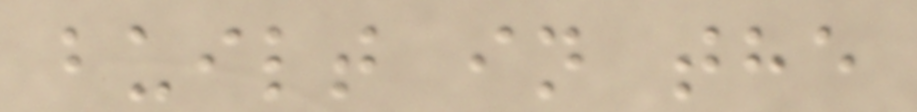built in the
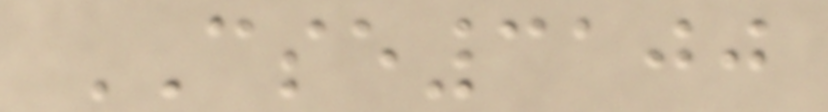CSE3100
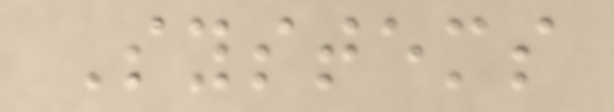Systems
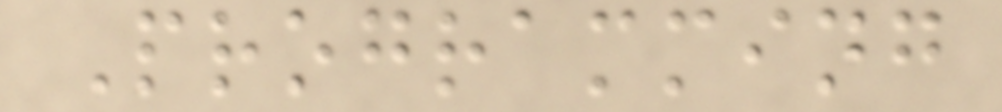Programming
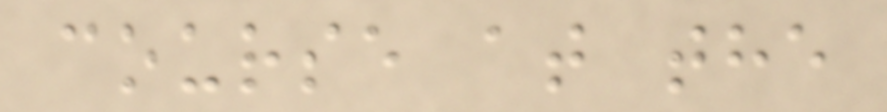course at the
